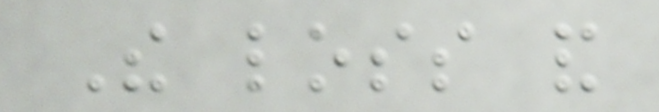The loss and
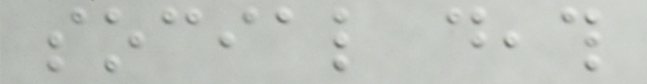social death
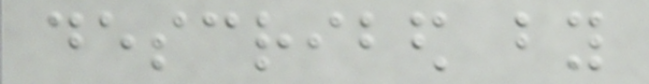described by
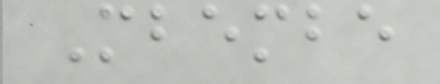Mbembe
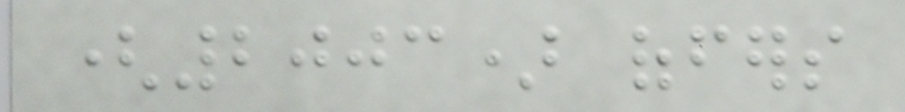(2003) offers
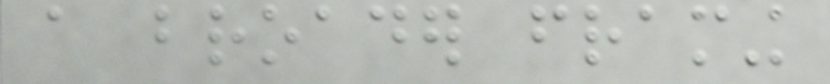a broader framing
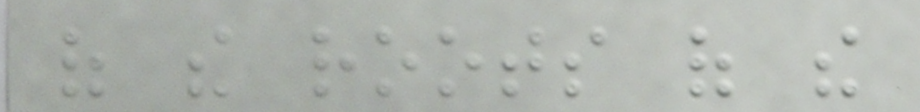of the roots of the
